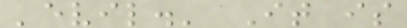'evil.' It is
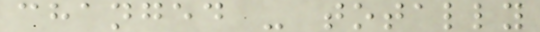changed - totally
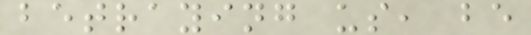betraying us, be
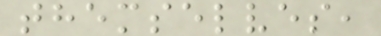themselves,
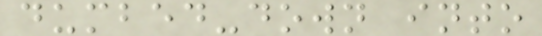dumbed-down into
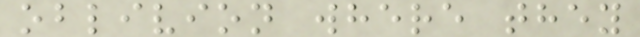oblivion where they
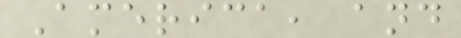America, and
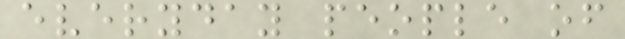everyday people of
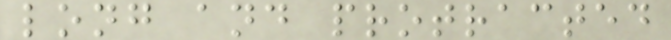long and protracted
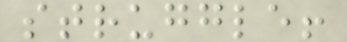struggle!
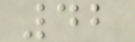42
